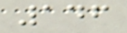146
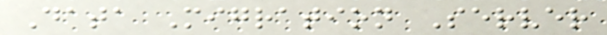Data Migration Server
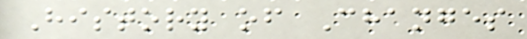History of Changes
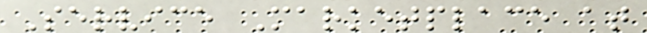Service Marketplace at
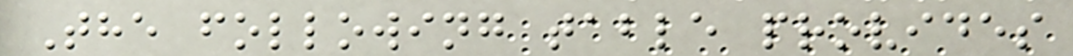The following table provides
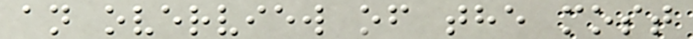an overview of the most
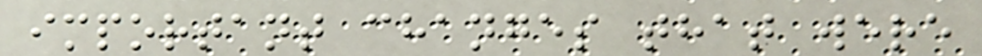important changes that were
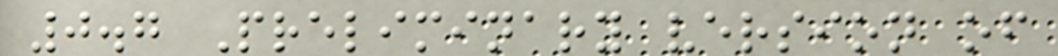0.7 Preliminary version of
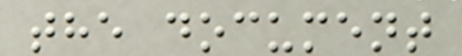the document
